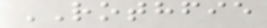ROTHFIE
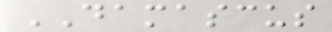DAMASCUS
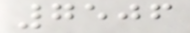7506
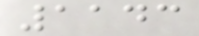1143
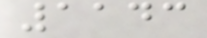1143
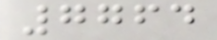7764
